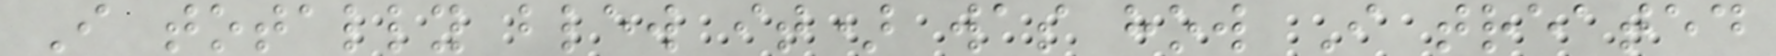I totally blew it) was how I treated
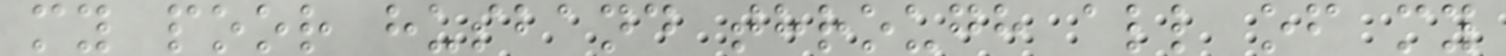my poor husband through all of my
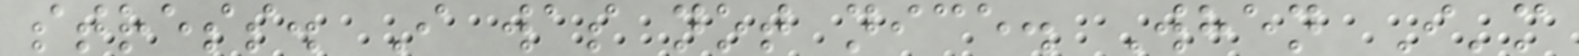stress. I was not nice. When I'm
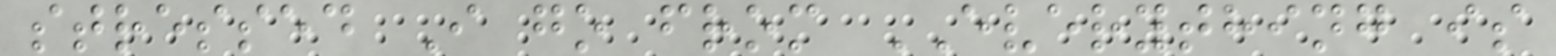stressed I go from EVERYTHING is
